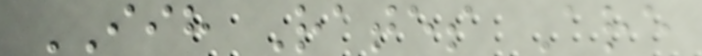IIH Rates Are
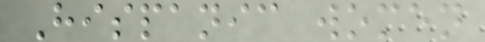Hispanic women
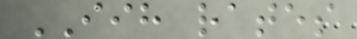IIH rates
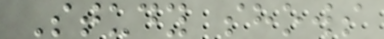Study shows
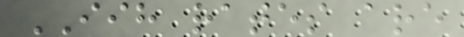IIH rates are
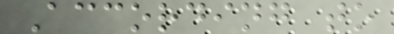According to
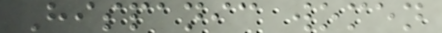Hispanic women
